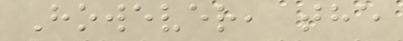However, the
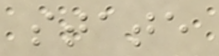state
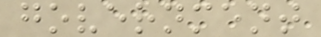government
